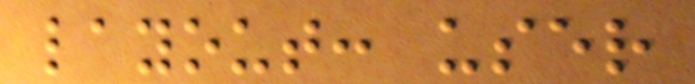layout: user
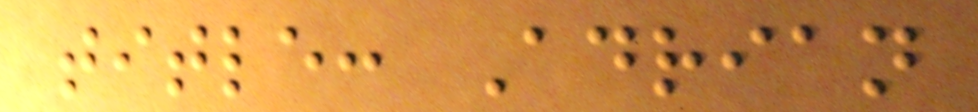title: Adrian
